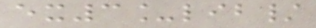ex3_lib/
